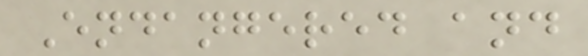Endangered and
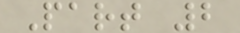Part 2
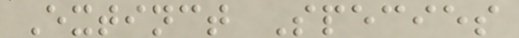Extinct Species
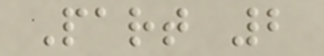Part 2
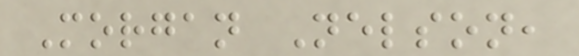Morgan Nelson,
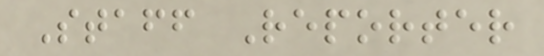Staff Reporter
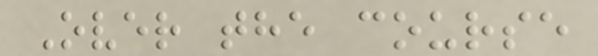Over the course
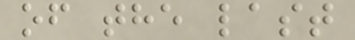of the last
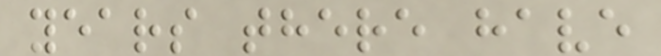years there have
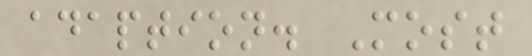adaption. Most
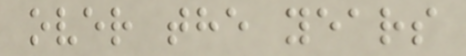over the years
